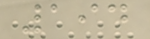194
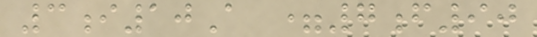3i10A =7f90
